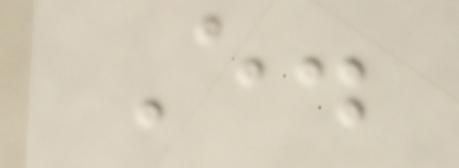E.
